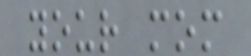your mom
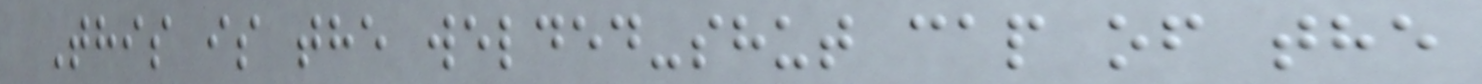This is the welded-shut cap of the
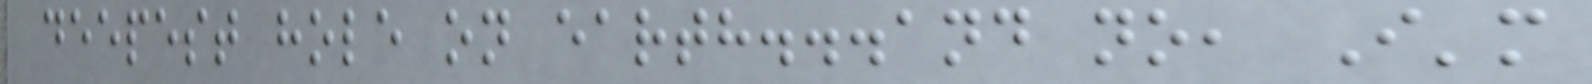deepest hole on earth...and no, I'm
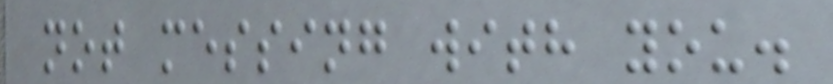not messing with you.
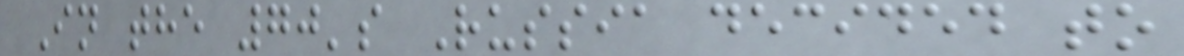In the 70's Russia decided to
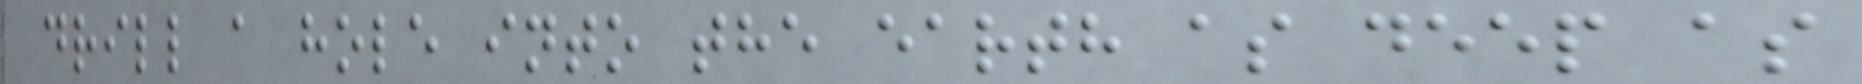drill a hole into the earth as deep as
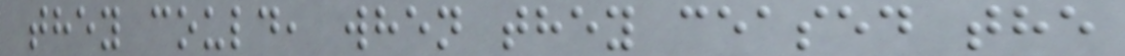they could, when they ceased the
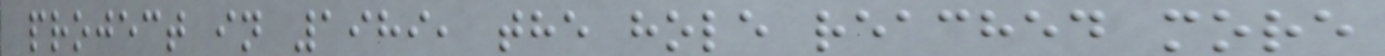project in 1989, the hole reached more
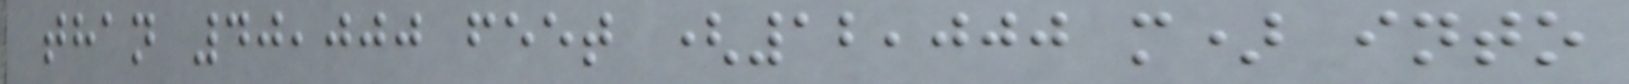than 40,000 feet (12,000 m) into
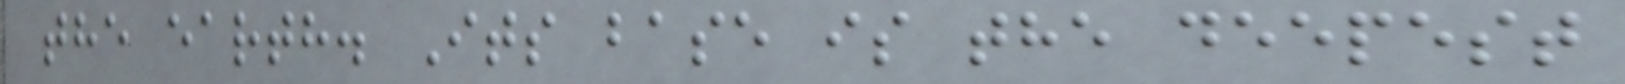the earth. Its base is the deepest
